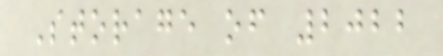Storage of 2022
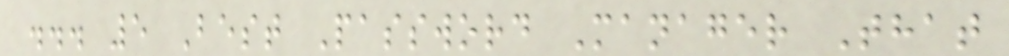... 5 Best Password Manager That
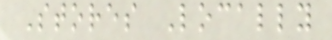Stores Locally
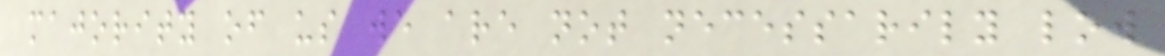majority of us we are not necessarily low
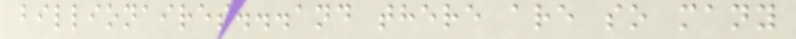billionaires...and there are so many
